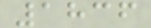1836
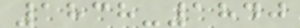1838-1840
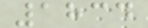1834
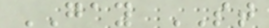GAY ST
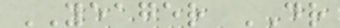YEAGER DR
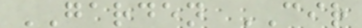GARDEN CIR
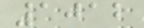1012
